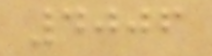4006
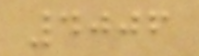4006
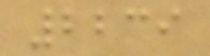2239
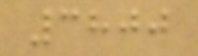3800
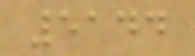5144
